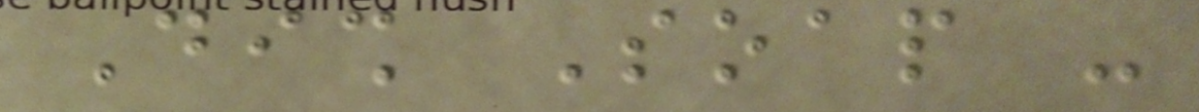Dish Soap -
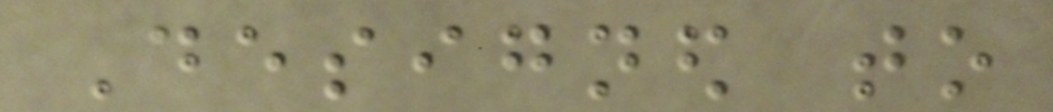Designed to
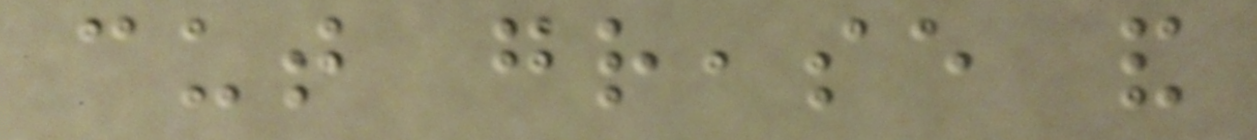cut grease and
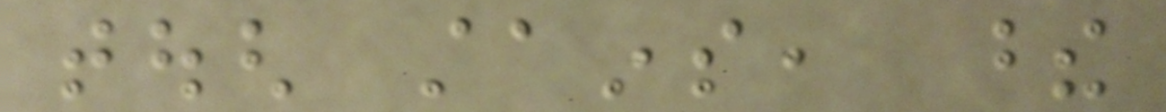tough stains, these
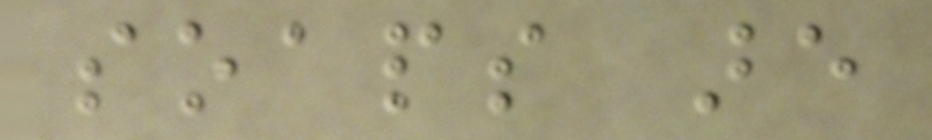soaps are
